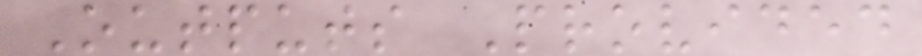Outputs Provided
